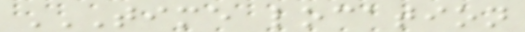TIME LOCATION
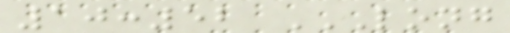10:52 LONG
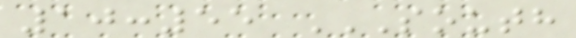10:55 SOUTH
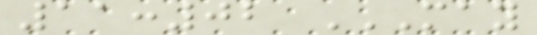11:02 MAY
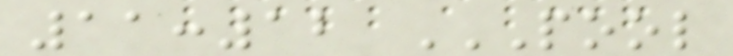11:12 POOL
